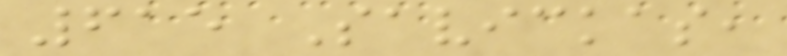615 Savickas,
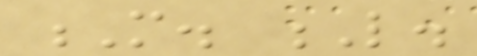M. L.
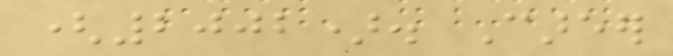(2002). Career
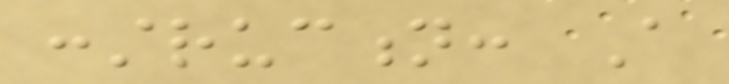construction: A
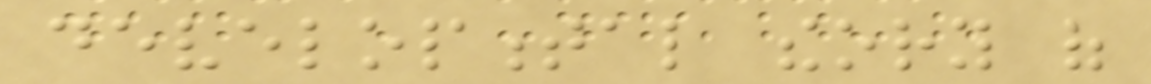developmental theory of
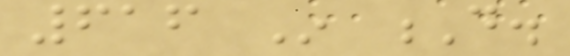616 In D.
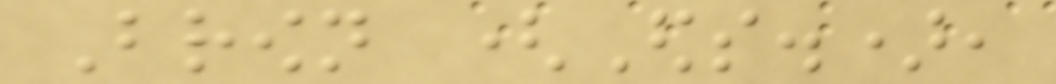Brown (Eds.),
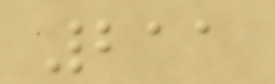211
